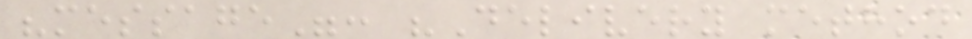"message": "Delivery method
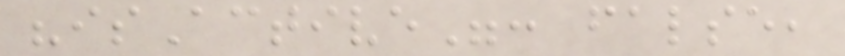"isActive": false,
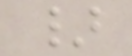}
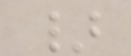}
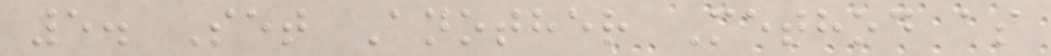5. Set Another Method as
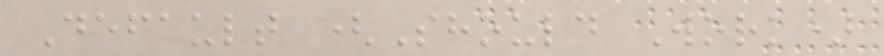Default (Should Work)
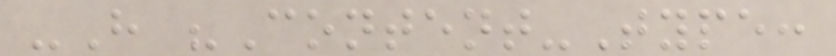-H "Content-Type:
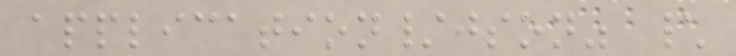application/json" \
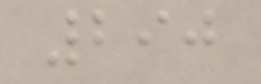290
